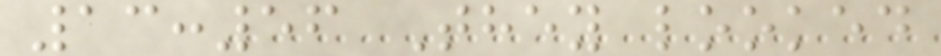13:56 They looked
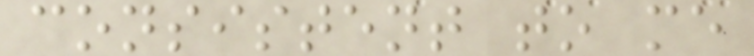consistent to me
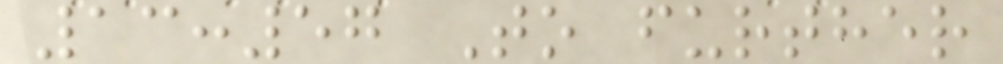13:57 To further
